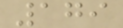179
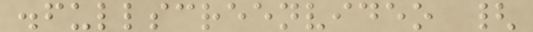.fullscreenvideo {
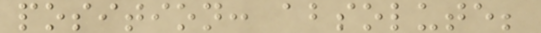position: absolute;
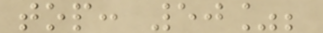top: 50%;
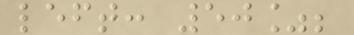left: 50%;
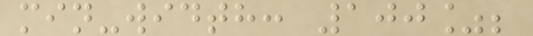min-width: 100%;
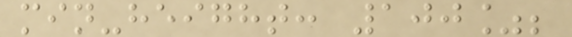min-height: 100%;
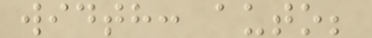width: auto;
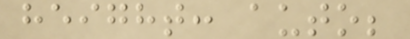height: auto;
